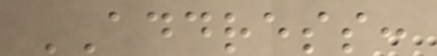ADDRESS:
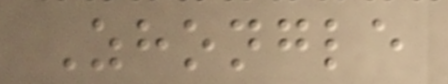Zhongle
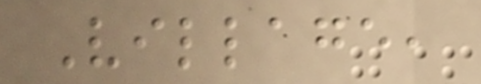Village,
